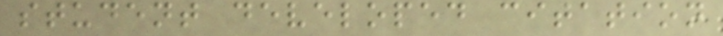student developed citation
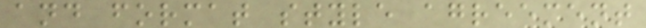and format style agreement
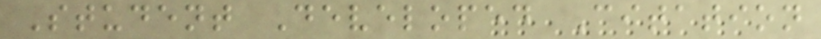Student Developed Citation
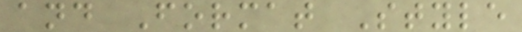and Format Style
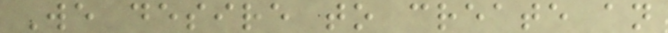We desire to create an
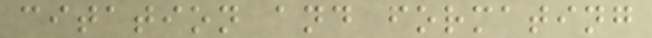citation and formating
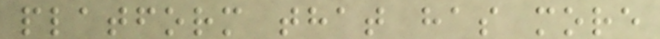platform that has more
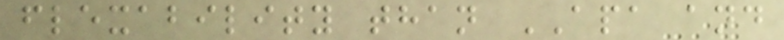flexability than APA and
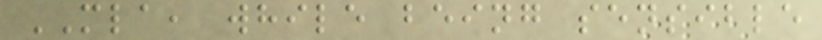MLA, while being sensible
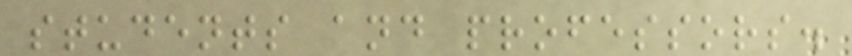students and professors.
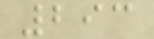293
